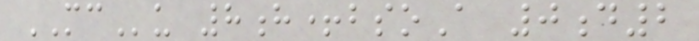MCu 8h+bsoA 0d2
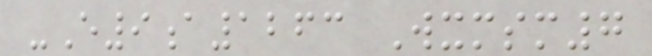-E9a1263 Wxmsm7
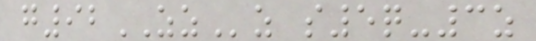g92ZZz s5q-3z
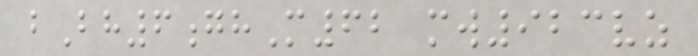bBh6ghM62 mw923vz
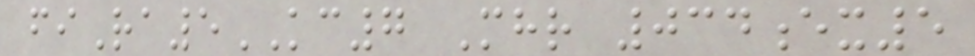fiRa5KC7 Mhr 034ex5
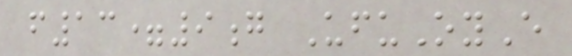f13=9g UfuOyE
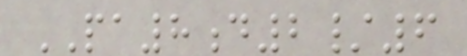PA8d2/6
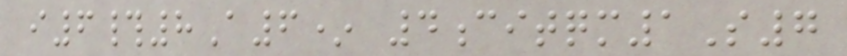i6#8A6* 4citqm1S7
